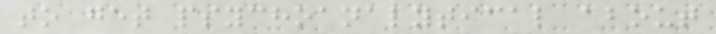to get psychoanalytical about
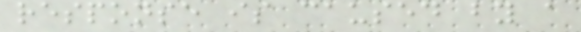response is caused by a
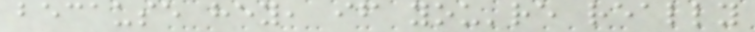because hey, if you're really
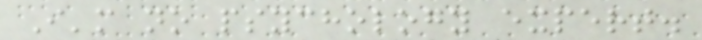I'm no psychology expert.
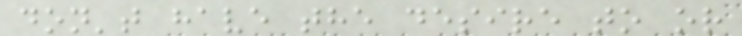don't have the desire to or
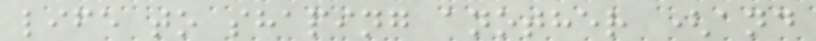life to shaping another (and
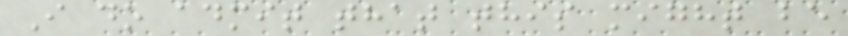I do admit that this might be
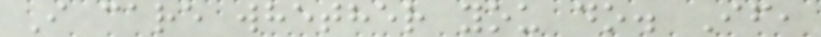I care whether you do. If,
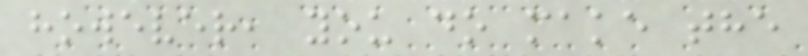however, you do make the
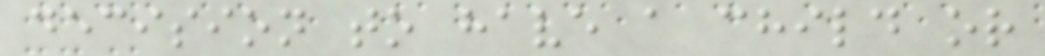decision to have a child or
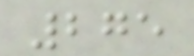275
